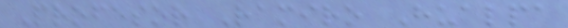Profesor Ramiro Hualpa
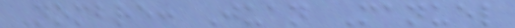Nombre: Juan Manuel
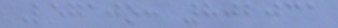Legajo: 802031
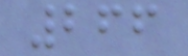266
